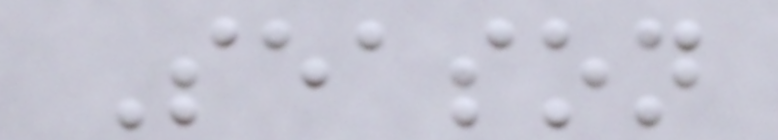Season
